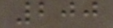200
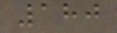180
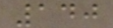140
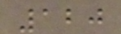120
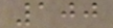100
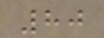80
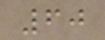60
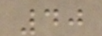40
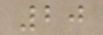20
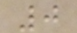0
